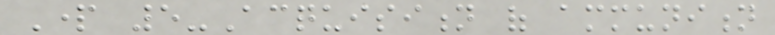Part 5-Acquisition of ammunition
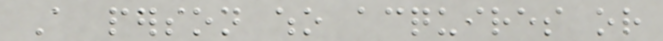A person who acquires or
